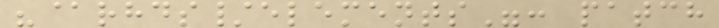"@rhds/elements": patch
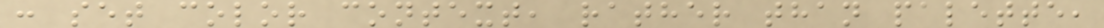: set color context, rather than palette,
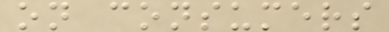on consumers
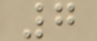7
